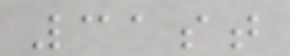31st
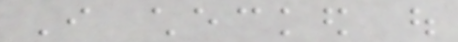I checked out
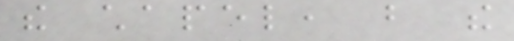the chapel, but the
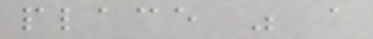place was a
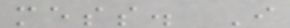mess. I
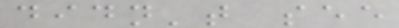didn't see
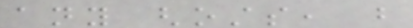any ghosts, but
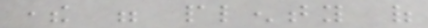there were plenty of
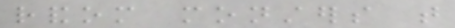random monsters that
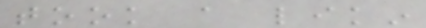took a likin
